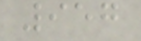957
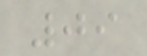09
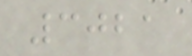3021
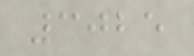3025
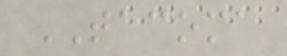TACOMA
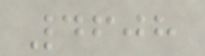4608
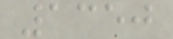1350
